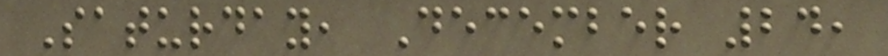Saturday, December 24,
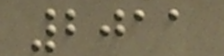2011
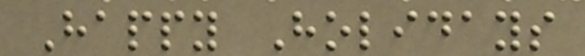Happy Holidays
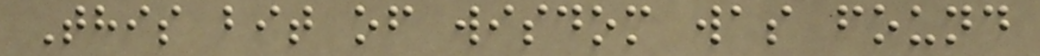This bit of wisdom was found
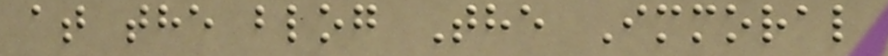at the blog The Immoral
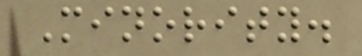Minority.
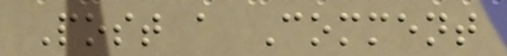Post a Comment
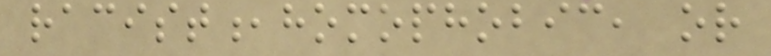racist,homophobic, or
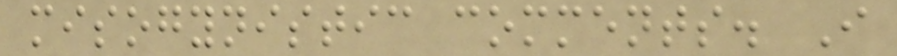misogynistic comments. I
